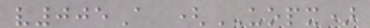v005A (UOPX)
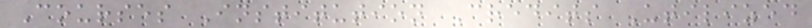Courses Institution Credits Utilized
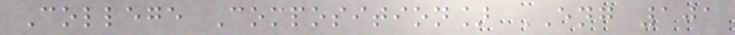College Composition] ENG 101
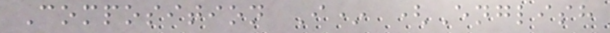Composition I* (English
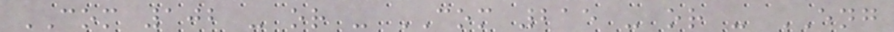COM 102 - or - COM 215 - or - ENG
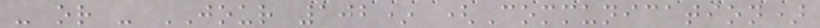- or - JOUR 102* (Communication)
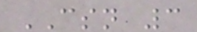CSN 3
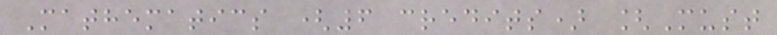Mathematics (6 credits) [Must
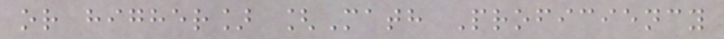or higher] [Math Proficiency
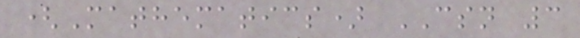(Mathematics) CSN 3
